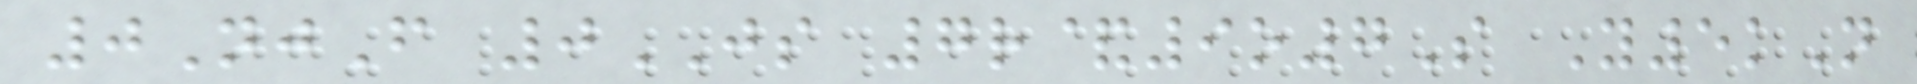0NjF 0JS 7r&9o7S Y5kN
